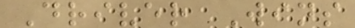Driver Wins
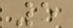5
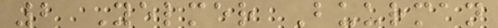2 Yelmer Buurman
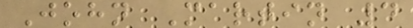John Martin 4
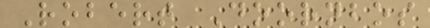Robert Doornbos
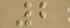2
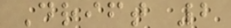Drift 2
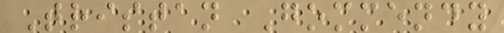Tristan Gommendy
